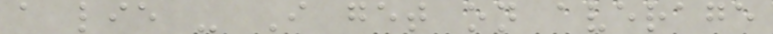a lie - I get on average
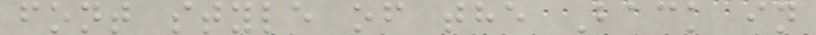font style of the Back in
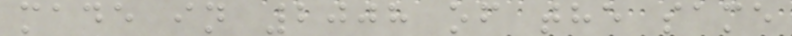made in 2008 of the same
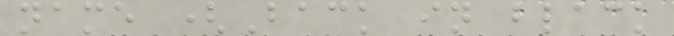name (Back in black
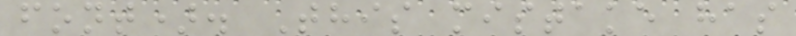font). This mistake has
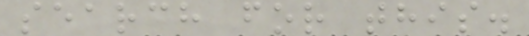search for this.
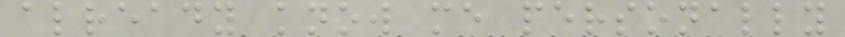already know me personally
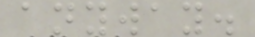anyway.
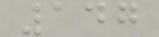147
